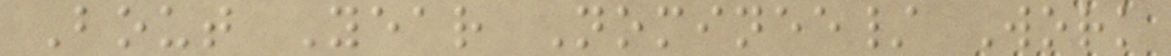Bout Year Nominee/ Work
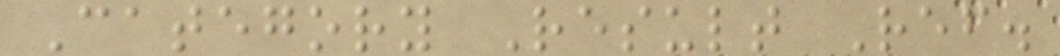Category Result Ref.
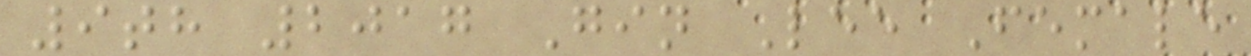9th 2017 Gin Lee Female
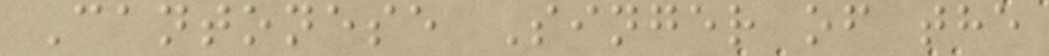Cantonese Singer of the
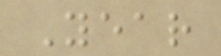Year
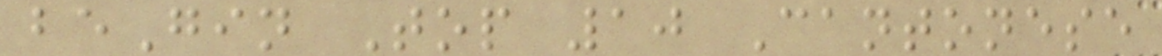beGin Top 10 Cantonese
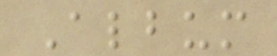Album
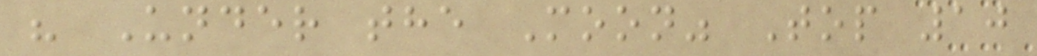" Under the Moon" Top 10
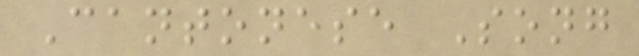Cantonese Song
